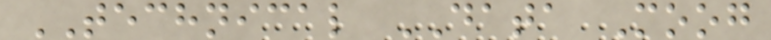TECHNICAL DATA Moog
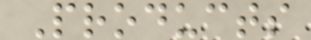Products
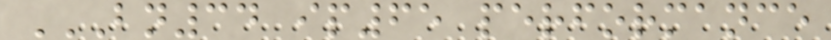BN34 IP65 PERFORMANCE
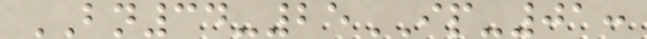BN34-25IP-01:
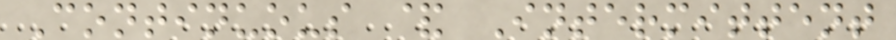Continuous & Intermittent
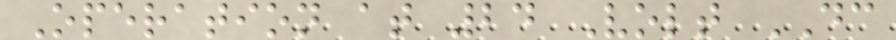Operation at 24 Volt DC
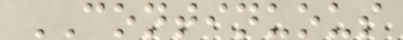CONTINUOUS
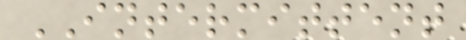INTERMITTENT
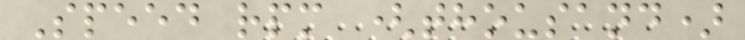Speed rpm (thousand)
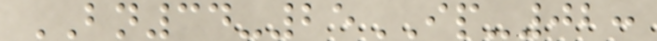BN34-25IP-02:
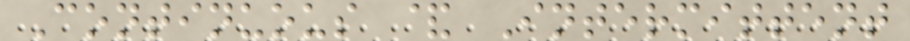Continuous & Intermittent
